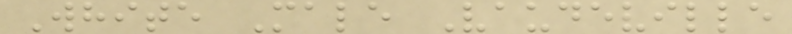White Male Vaudeville
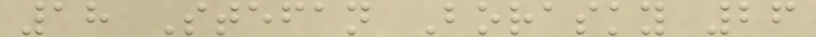18 Stefan Borasky 26
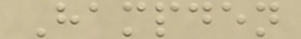Hampden
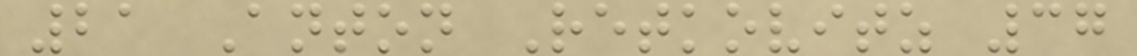21 Anton Retkovitz 37
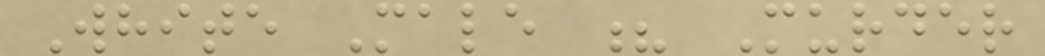White Male ? Murder
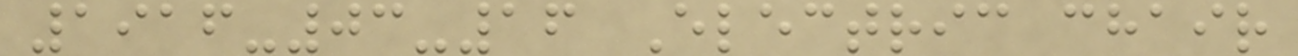1916-03-16 Electric chair
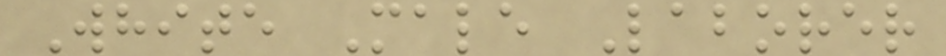White Male Laborer
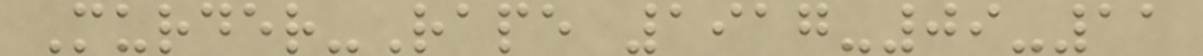Murder-Rape 1917-09-11
